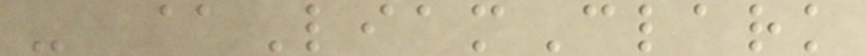- @LiamClark
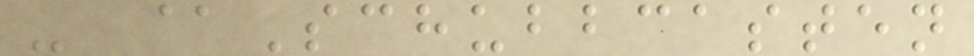- @Schubbcasten
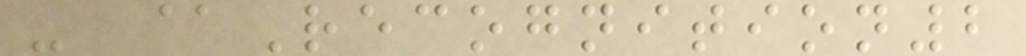- @Recognition2
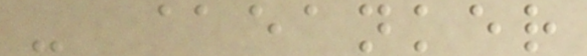- @eanker
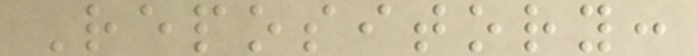Repository:
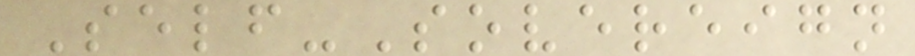Self-Sovereign
